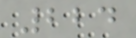224
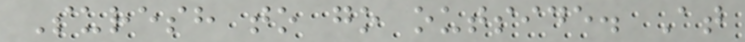Suresh to go outside. At
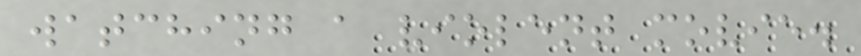watching a violent movie.
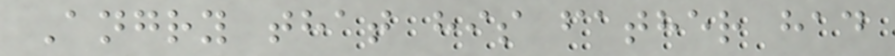Angry that his father had
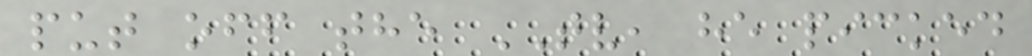put off the TV, he picked
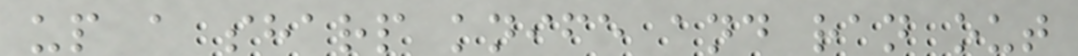up a sharp knife and ran out
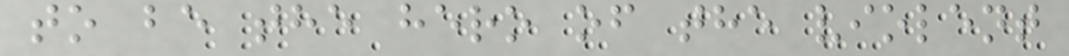to be the hero of the violent
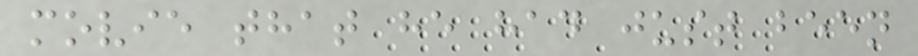movie that he had just been
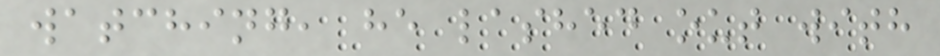watching, he lashed out with
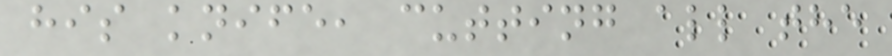his knife, cutting all the
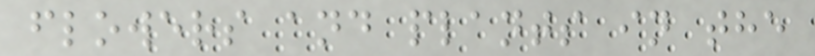flowers and plants in the
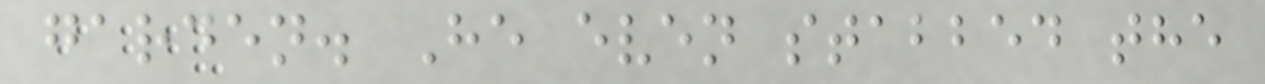garden. He even stabbed the
